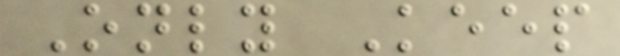Only Keep
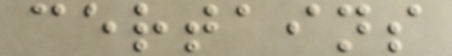certains
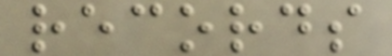records
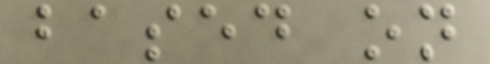based on
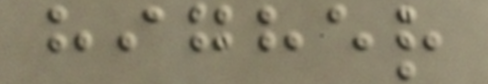higher
